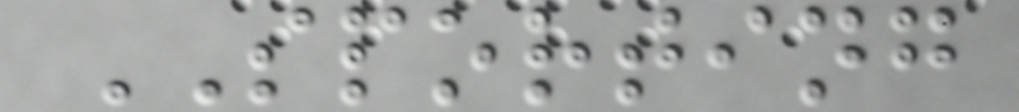SPORTING
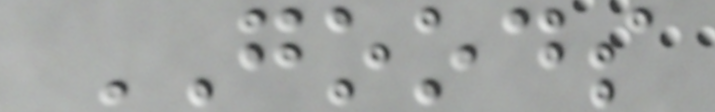GOODS
